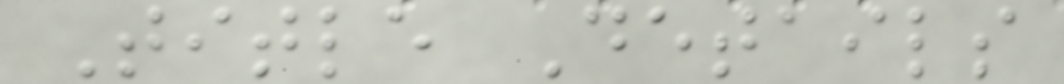Title Details
